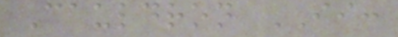Cauldron II:
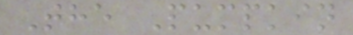The Pumpkin
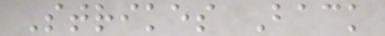Strikes Back
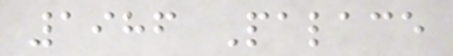1986 Palace
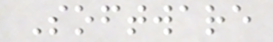Software
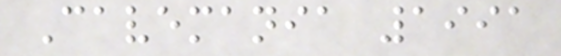Cavemania 1991
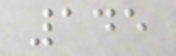145
